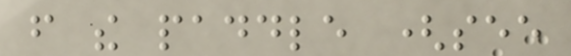from the paddle (see
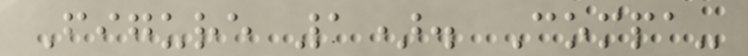Figure 1). Compa-
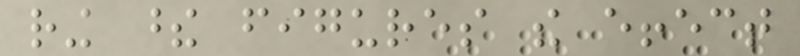ring these figures the effect
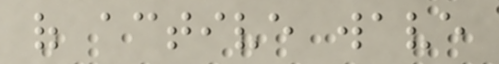of active wave
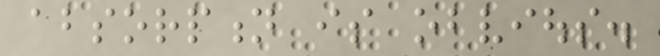absorption is obvious.
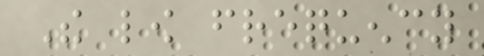The low frequency
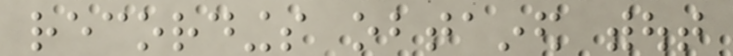recordings obtained without
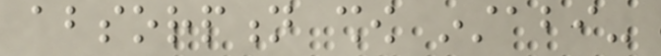absorption show instabi-
